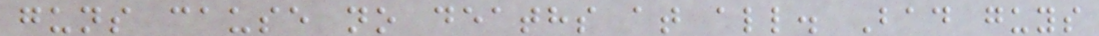guns cause no deaths at all. Bad guys
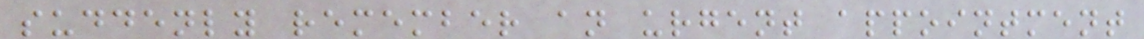suddenly remember an urgent appointment
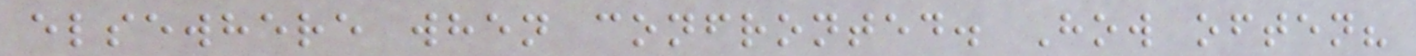elsewhere when confronted. How often?
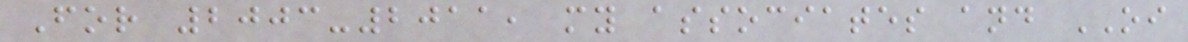For 2003-2011, my associates and OI
